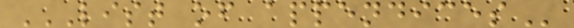LIST OF APPENDICES
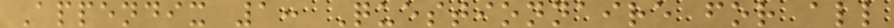Appendix 1: Questionnaire for all
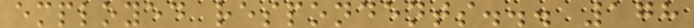employed respondents... 178
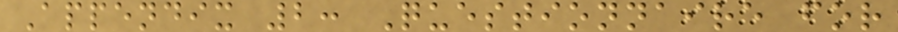Appendix 2: Questionnaire for
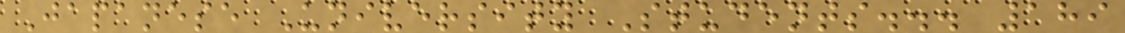Japanese University Students... 189
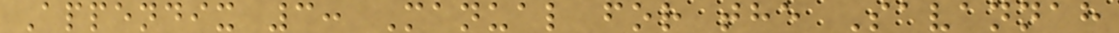Appendix 3: Manual for the Savannah
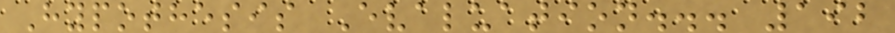Hypothesis Evaluation... 192
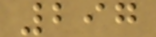297
